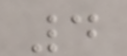4
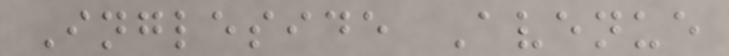Ingleside Avenue
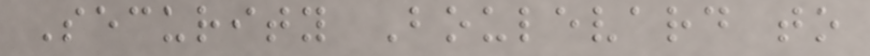Security Boulevard to
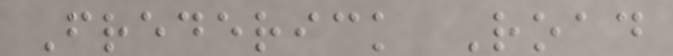Frederick Road
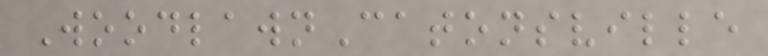WoodlawnCatonsville
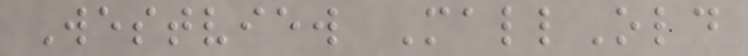Westview MallOld
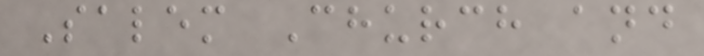Salem Church and
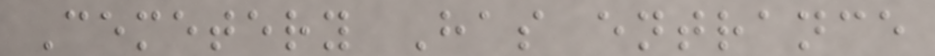Cemetery Has entrance
